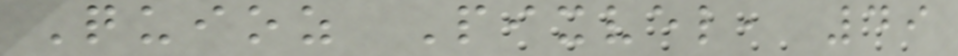Quioz Pixvel, 49
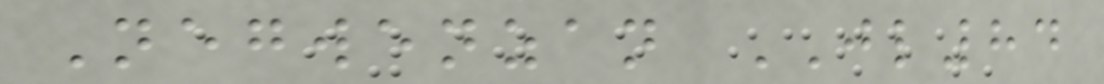Negwenzan JL84
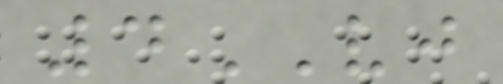4VJ
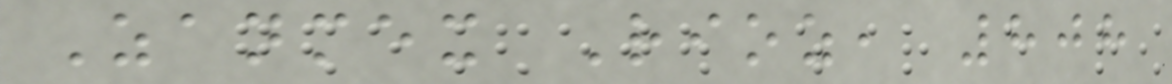Zanmex Rioz, 808
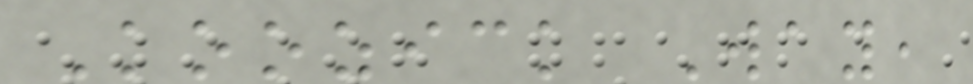Koozick Way,
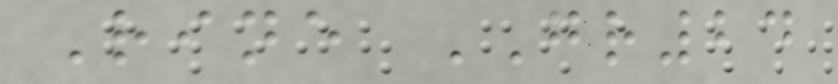Rine GR24
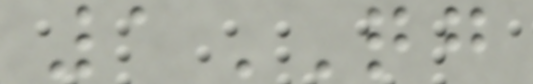1QG
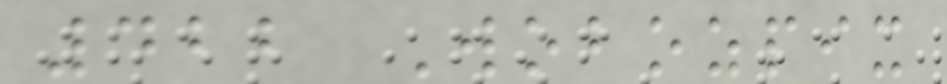422 Wobozpix
